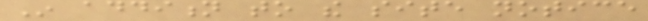In addition to the site notice
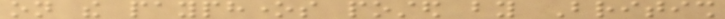on the payphones posted by British
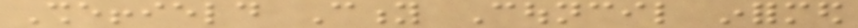Sheffield City Council informed
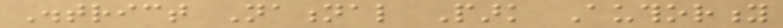District National Park Authority
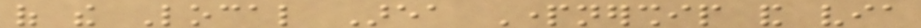of the Local Area Partnership and via
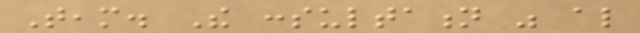Team. The consultation was also
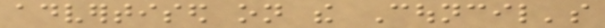advertised on the Council's
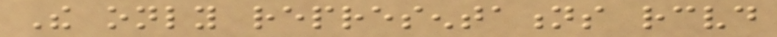The only representations received
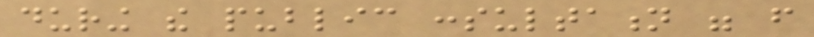during the public consultation were from
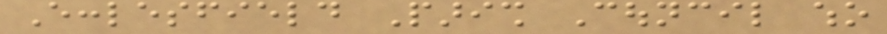Ecclesfield Parish Council who
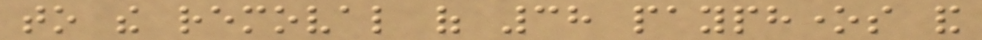to the removal of 38 payphones and
